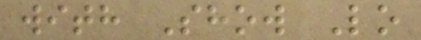with Show Lo
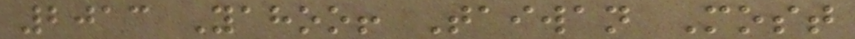2013 Yahoo! Taiwan Most
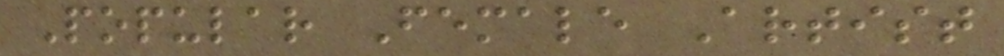Popular Female Artist
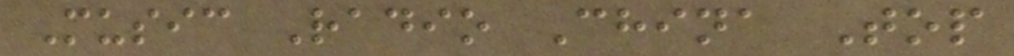Music Radio China Top
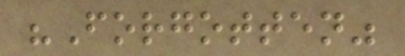"Forgotten"
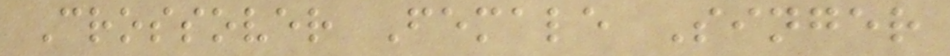Crossover Female Singer
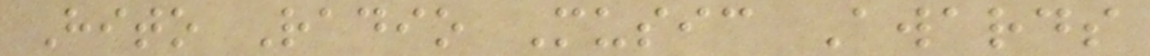Hito Radio Music Awards
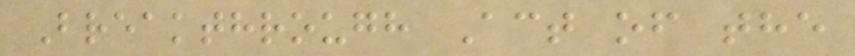Breakthrough Act of the
